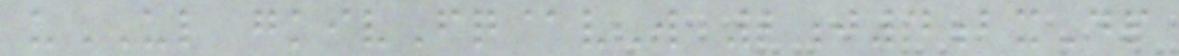uUL gkivFq@vW 2j4bxDp
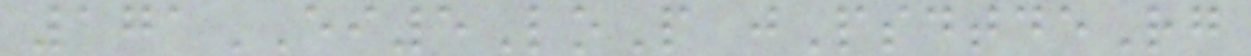171EI5LoP jPsdtdeRg
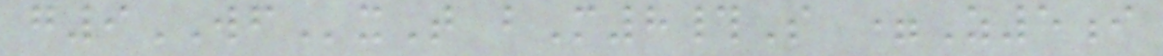g9WFxT bM8#S =Z5i
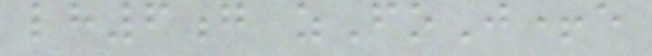lh6g zFoJ+e
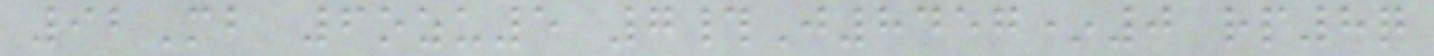92Mb 6ozu5 7#J8457*0 rp8q
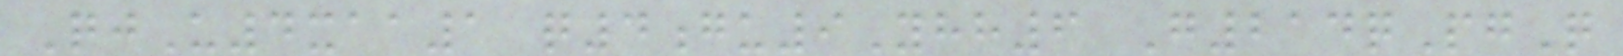QjU4xaa1 q4gu9Yhh6 G214qPgQ
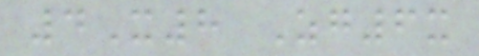4X8 Zg6x
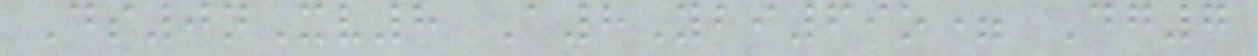Ds0nXv8 A8Ybi69o= Dg7
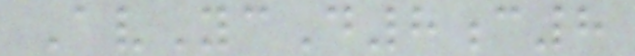AvYcD8c8
